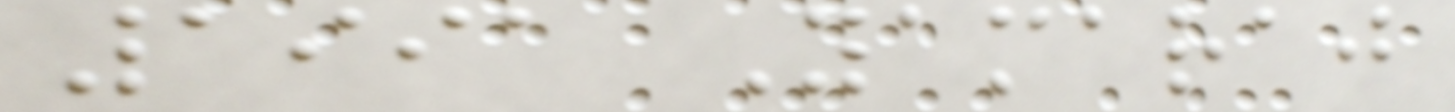1991 Yamaraj
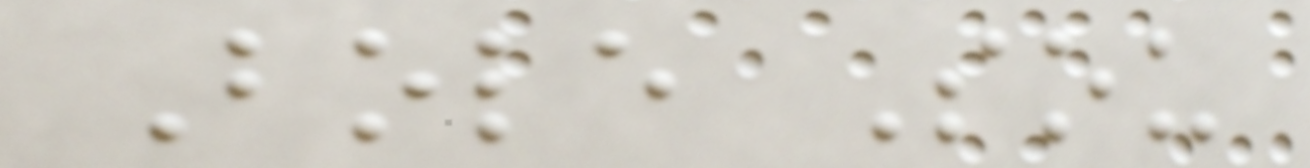Bole Sou
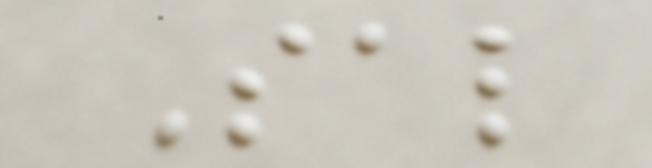Sal
